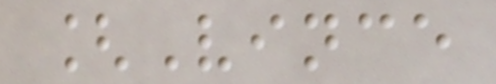[Vince
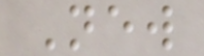New
